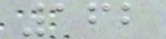162
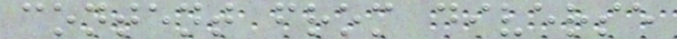content from diverse
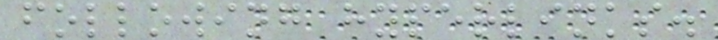following hyperlinks.
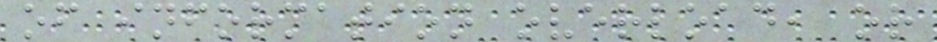of information overload, or
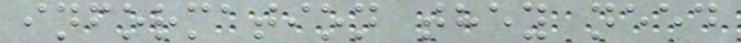information they need
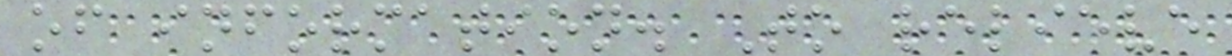of information. To relieve
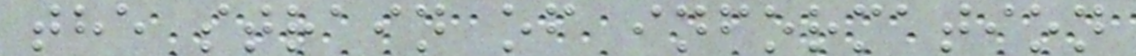the strain of information
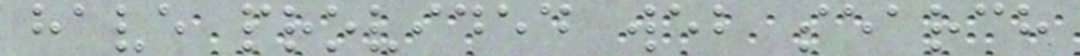have provided web search
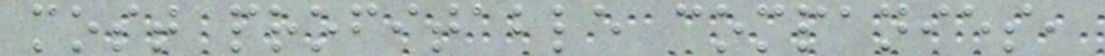most profitable companies,
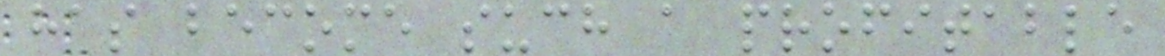has become such a profitable
